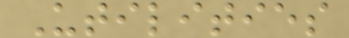Utilities
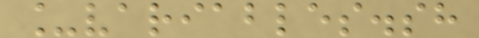_variables.sh
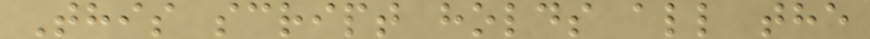This script holds all the
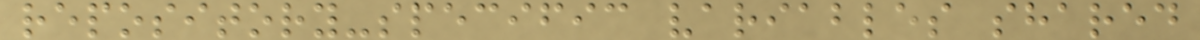repository-specific variables shared
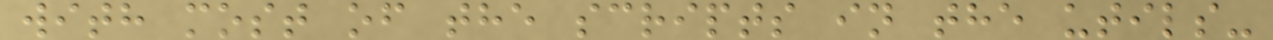with most of the scripts in the utils-
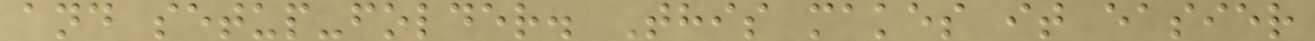and setup-folder. This makes it easier
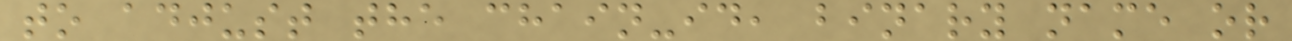to adjust the chain-id, binary name or
